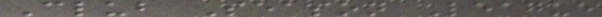Club Season League
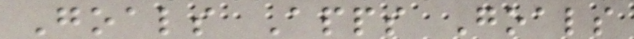Goals Apps Goals
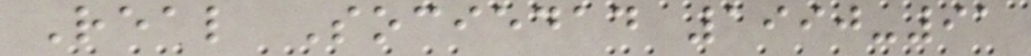Real Sociedad 1990-91
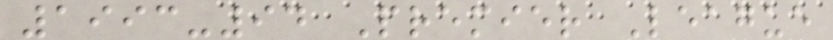1993-94 Premier League
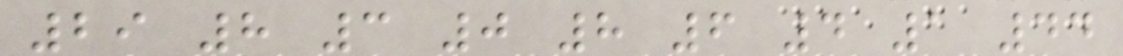29 8 3 0 8 6 4 1 44
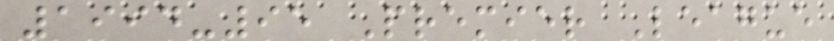1994-95 Premier League
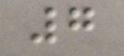7
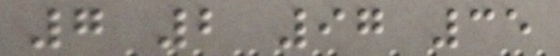7 2 97 35
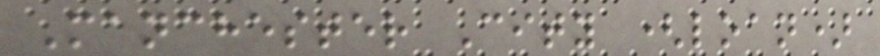Manchester City (loan)
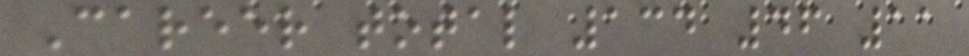Career total 134 46 11
